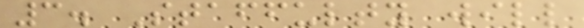3. Staffulty will
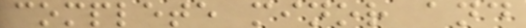complete minor and
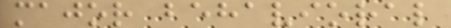major behavioral
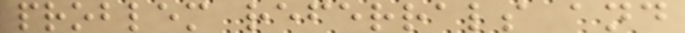problem referrals and
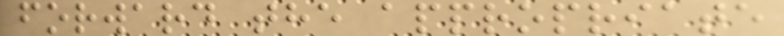forward the appropriate
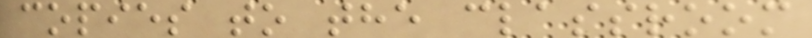copies to the classroom
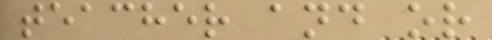teacher and or
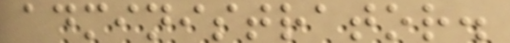administrator.
